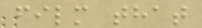film that
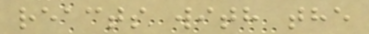reacts with the
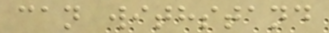can withstand
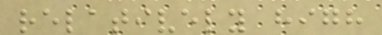relatively high
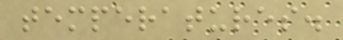temperatures.
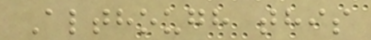Although this
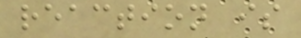reaction is
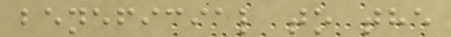beneficial to the
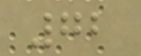72
